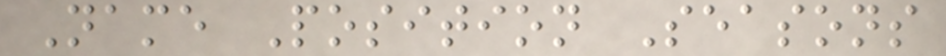Name Position Seasons
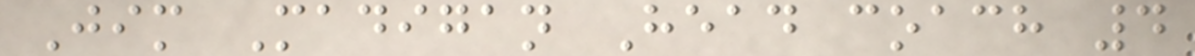Jim Madigan Head coach 4
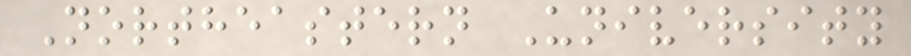Northeastern University
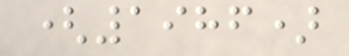(1986)
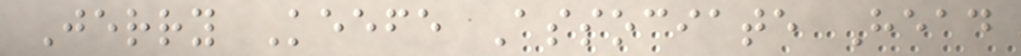Jerry Keefe Associate Head
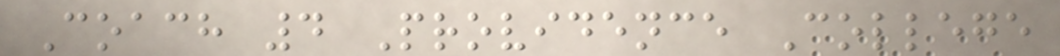Coach 4 Providence College
